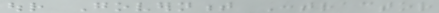our Government Contractor
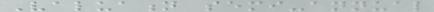Valuation semi-annual
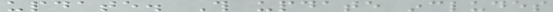update. This update includes
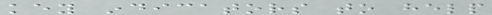key indicators to help
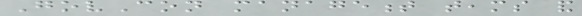GovCon management teams and
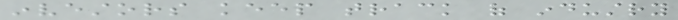investors keep track of industry
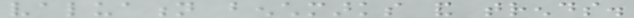valuation benchmarks and trends.
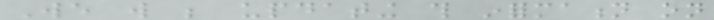We will be updating this information on
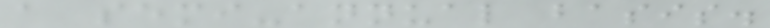a semi-annual basis.
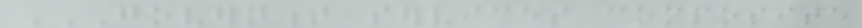GOVERNMENT SERVICES COMPOSITE
